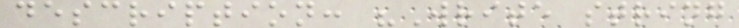description: "Write string
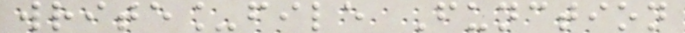write_file Function
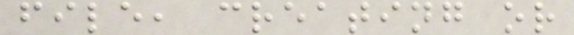file, creating or
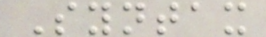Syntax
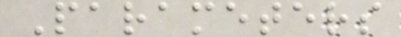Parameters
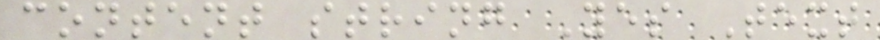content string Yes Text
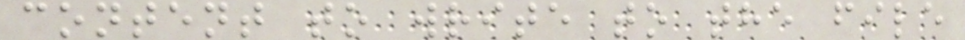content to write to the file
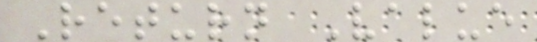Return Value
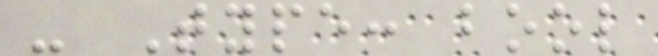- Type: bool
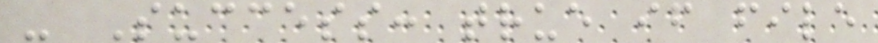- Success: true if file
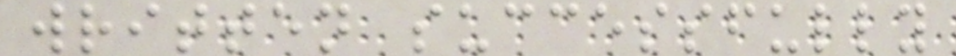written successfully
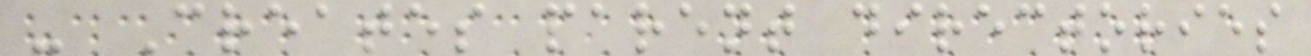- Creates parent directories
